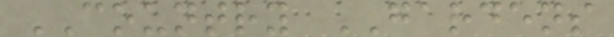COUNTRY GARDENS
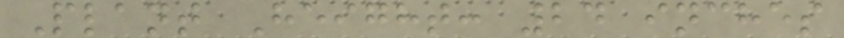Plant Height: 24 inches
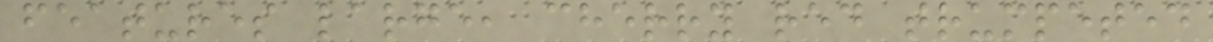features large, cherry red trumpeted
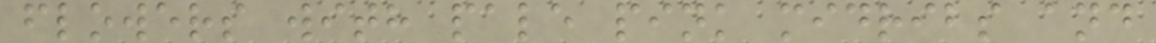flowers with pale pink midribs and
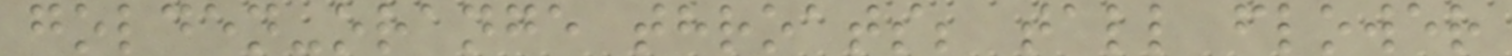golden-orange throats; tall flower
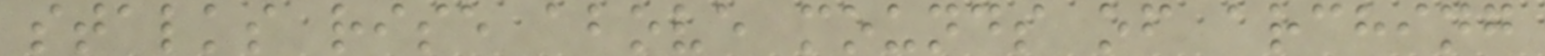stalks rise above mounds of arching
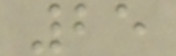25
